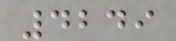4249
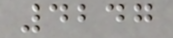4247
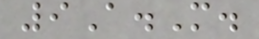9A.M.
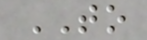TO
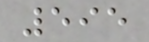595
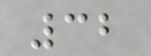32
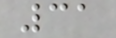31
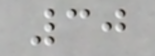30
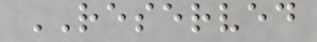RESERVED
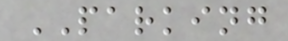PARKING
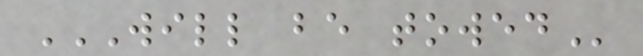WILL BE TOWED
